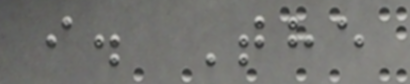i. The
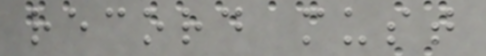record must
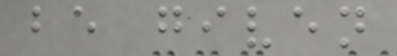be given
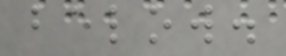below.
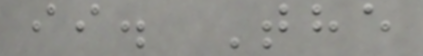ii. The
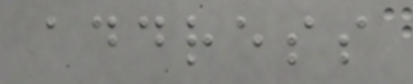address
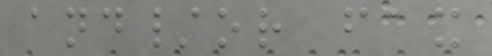and/or fax
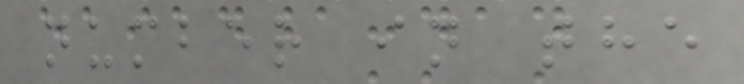number in the
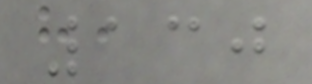130
